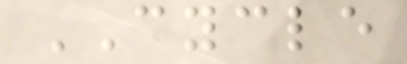CYCLE
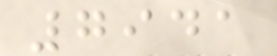7941
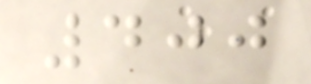400
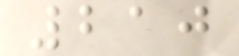210
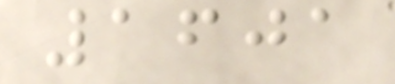1601
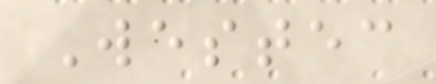Westec
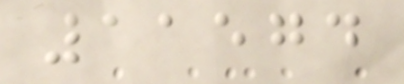11574
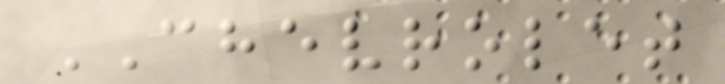CHEVROLET
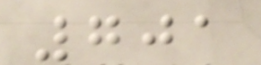701
